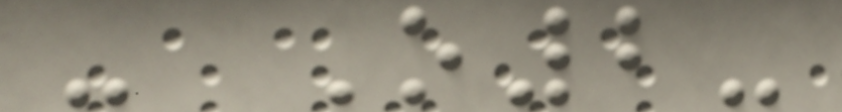- O2-
